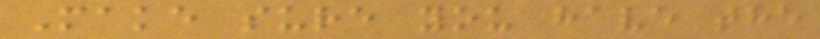Make sure you have the
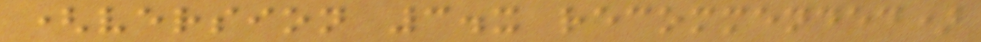(version 3.x recommended)
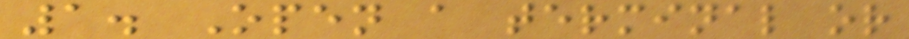1. Open a terminal or
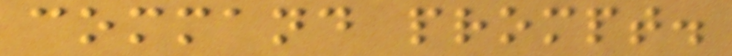command prompt.
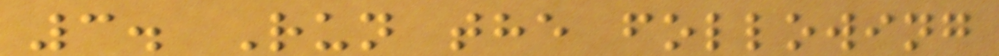3. Run the following
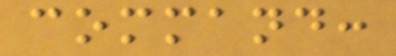command:
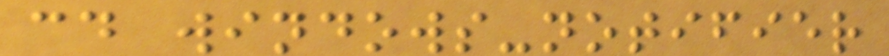cd windows-notifier
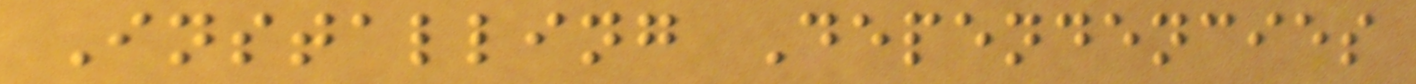Installing Dependencies
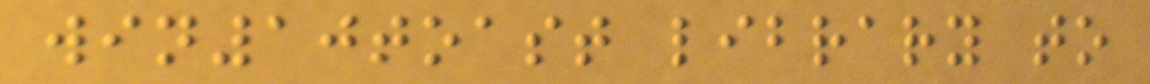win10toast library to
